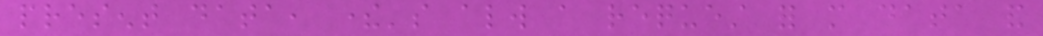present data, there's always a request for more data and
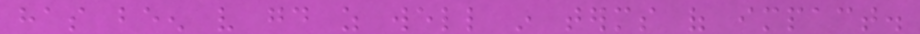has been very good as well in terms of impact.
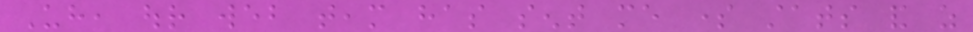Uh, our web team has sent me some stats and as
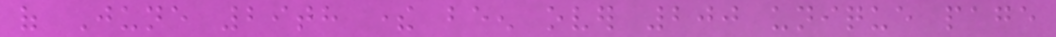of June 29th there been over 200 unique page
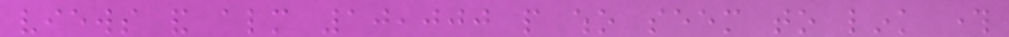views and almost 10,000 people who seem to link through
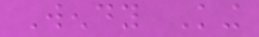Wendy King
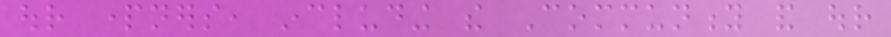our partners, including the Community and our
